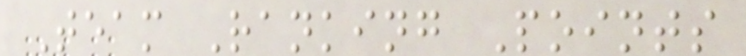Team Ranking Points
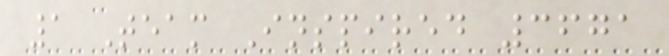1 Team Inspired 3671
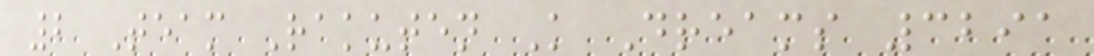2 Team Rakuten K Dreams 3291
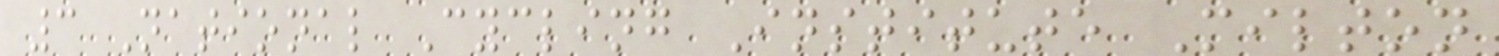3 National Cycling Institute Milton
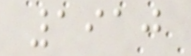1910
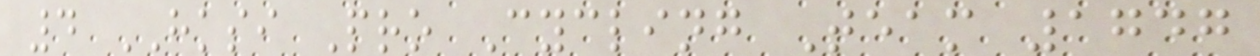4 HKSI Pro Cycling Team 1747
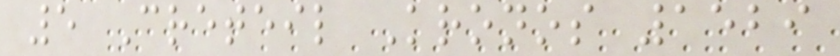5 Creteil Kronos 1529
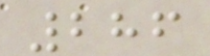286
